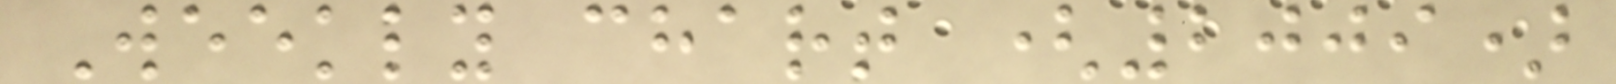Weekly chart (2009)
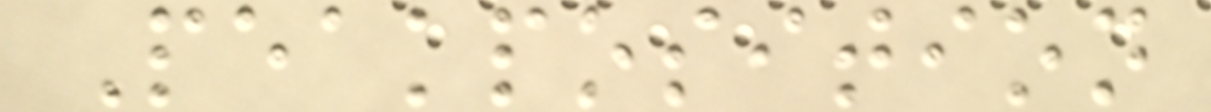Peakposition
